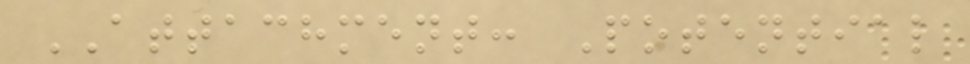ATTACHMENT: Potential
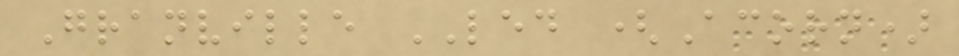Granville LED (Acorn)
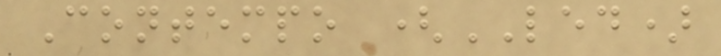Contempo (LED)
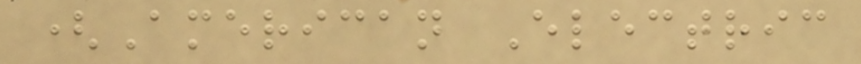(American Electric
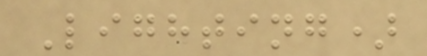Lighting)
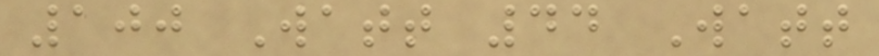100 Watt 44 Watt
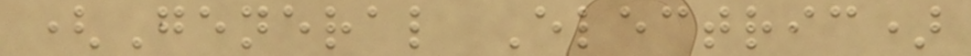(General Electric)
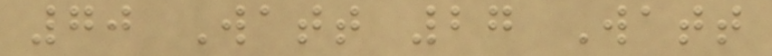70 Watt 27 Watt
